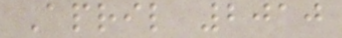April 2010
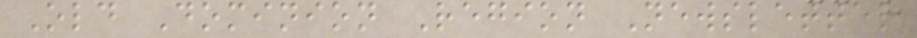Old Dominion Region Newsletter
